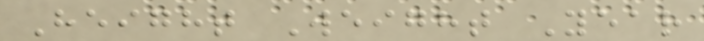Height Weight Year
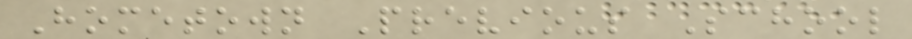Hometown Previous School
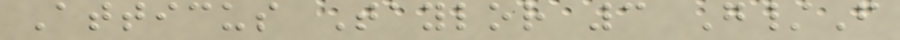Atticus Taylor 3 G/F
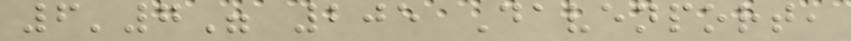6'7" 205 Davenport,
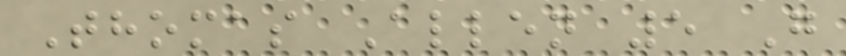Thomas Allen 5 G
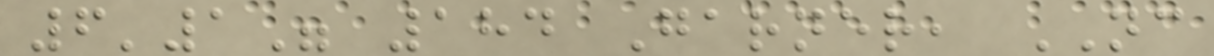6'1" 184 Garner, NC
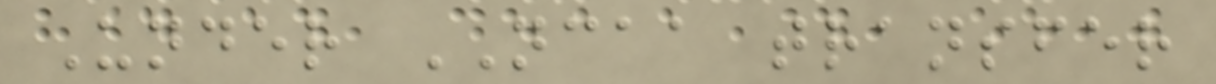Under NCAA transfer
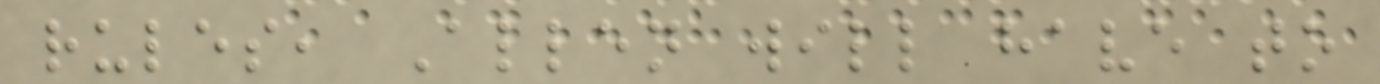rules, Allen will have to
